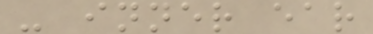- inner ear
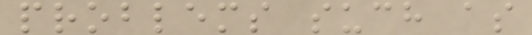problems such as
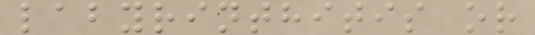labyrinthitis or
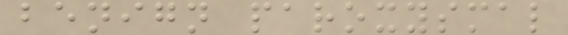benign paroxysmal
